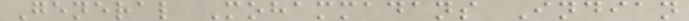General Mohammadans Indian
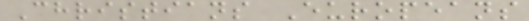Christians Europeans
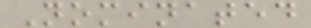Nominated
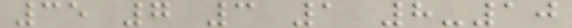35 7 3 1 8-10
